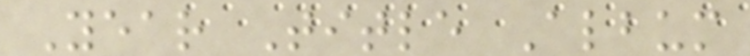Year Title Album
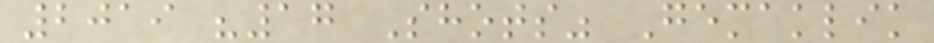2019 "17 Shots" Gemaklik
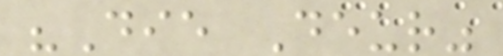"Die Deur"
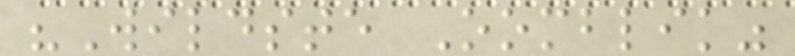"Wildste Oomblik"
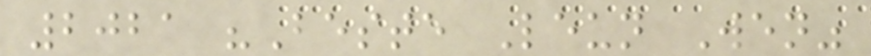2021 "Beste Leun Wen"
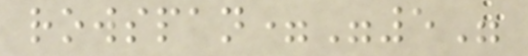rowspan="5"
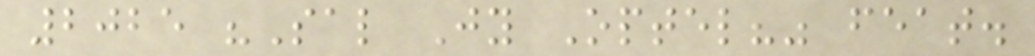2025 "Sal Jy Optel?" feat.
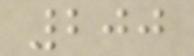200
